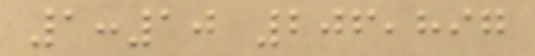1:10 206,897
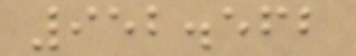952.562
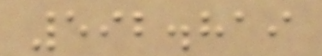592.819
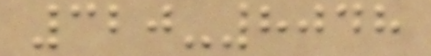320-8048
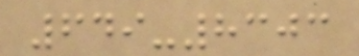649-8303
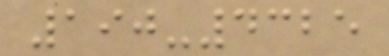190-4325
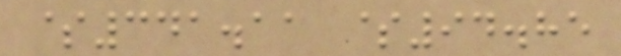$341.11 $94.85
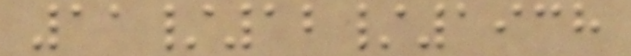11/12/1938
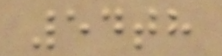54th
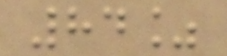84%
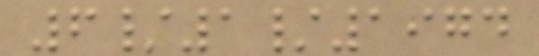6/1/1974
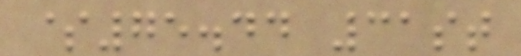$75.44 31st
